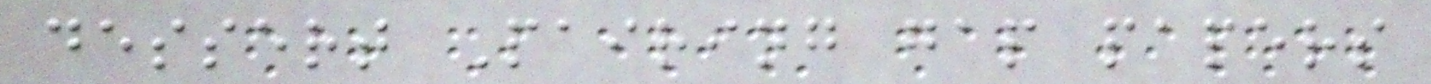dessert Pairing gap papers
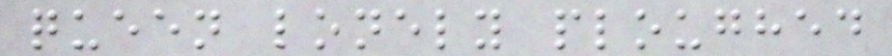queen lonely ploughed
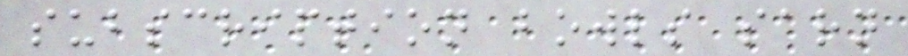subscription bowls sarn
